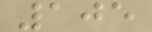105
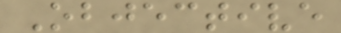Objective
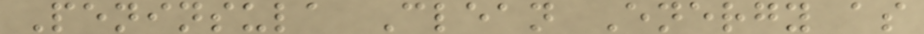Peninsula Clean Energy as
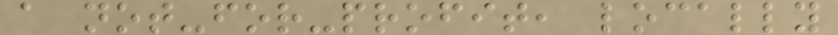a not-for-profit, locally
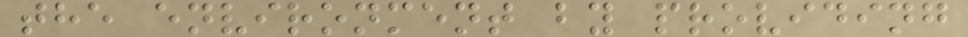the environment by providing
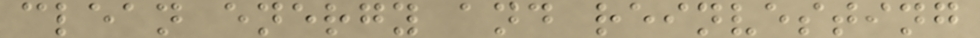clean energy and reinvesting
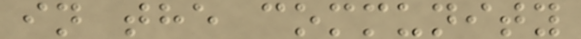in the community
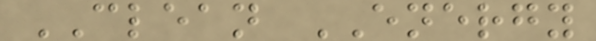CLEAN ENERGY
